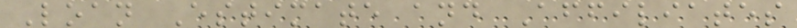Loan Estimate and Affiliates
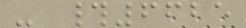- #6625
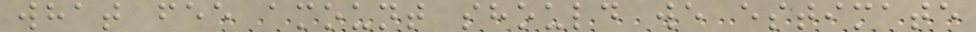what fee amount should we estimate
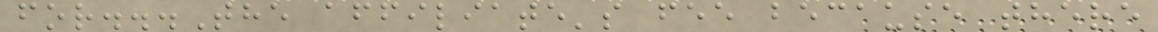for...The affiliate's fee because there
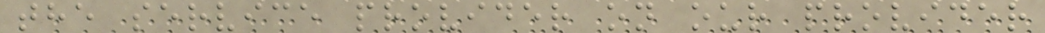the service provider on our provider
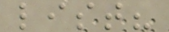list?
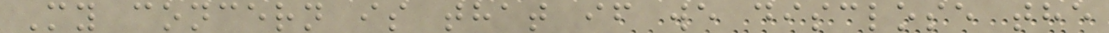My concern is that if we disclose the
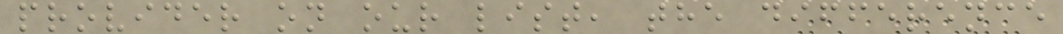provider on our list, the difference
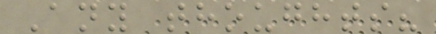Any thoughts?
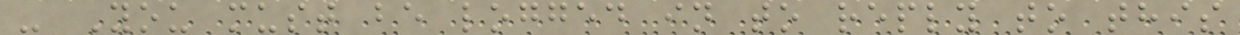- You must be logged in to reply to this
